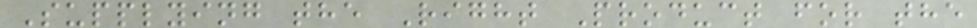Supplying the Right Product for the
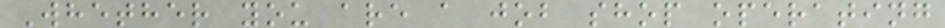Whether you are a job shop operating
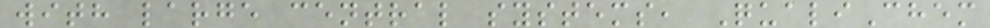with large central systems, QualiChem
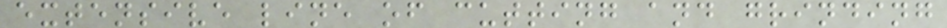extensive line of cutting and grinding
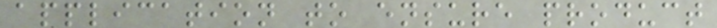application to ensure product
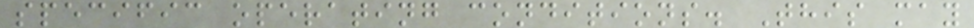specific operating conditions. This may
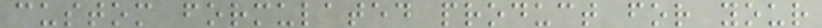custom formulated product for your
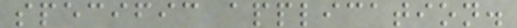specific application.
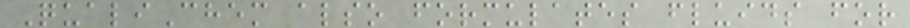QualiChem also formulates fluids for
